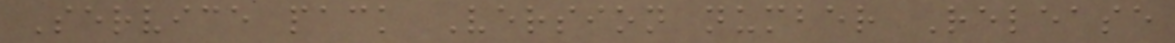Service pack Version number Release
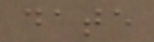date
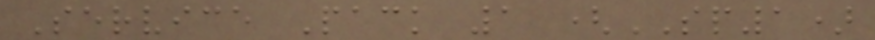Service Pack 1 (SP1)
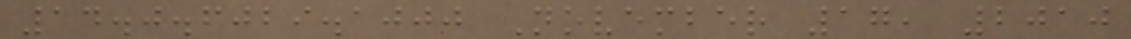14.0.6029.1000 November 17, 2010
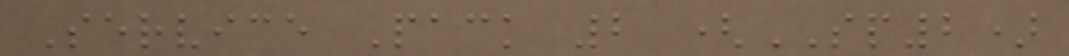Service Pack 2 (SP2)
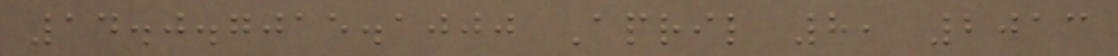14.0.7015.1000 April 8, 2013
